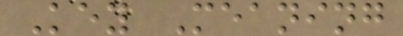Key Meaning
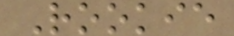Rookie
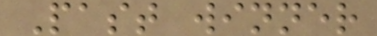Past winner
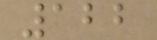122
